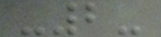-2-
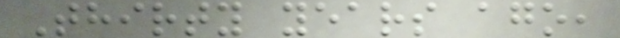Thirty years ago,
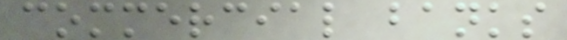commercial banks
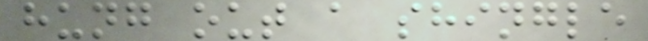hung out a shingle
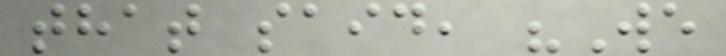that said, "We
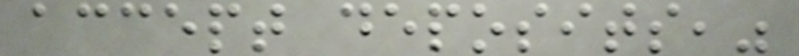accept deposits,"
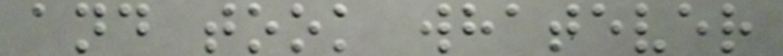and took whatever
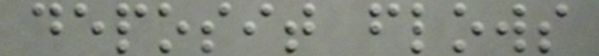deposit flows
